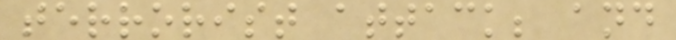terrorist attack; and
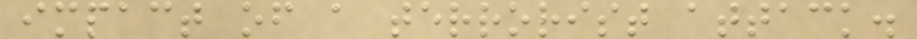impact of a terrorist attack.
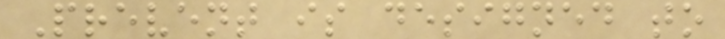Prevent is designed to
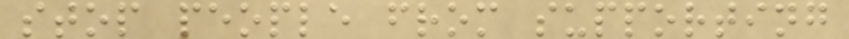stop people from supporting
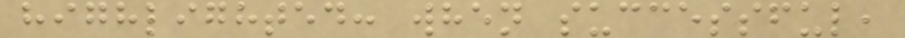highlighted: when successful,
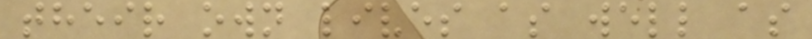their own lives as well as
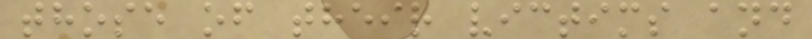those of their victims and
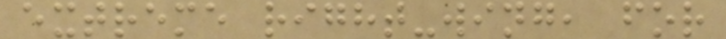extreme right-wing, for
